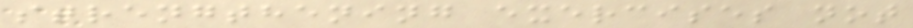strengthening exercises not
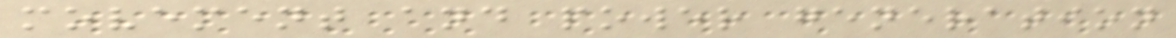movement and power generation
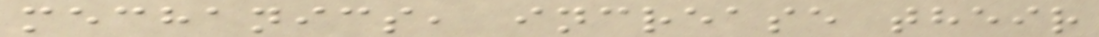mechanics, increase their
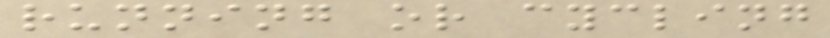running or cycling
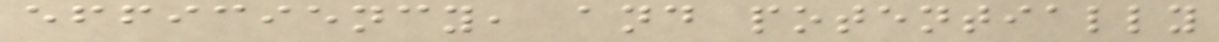efficiency, and potentially
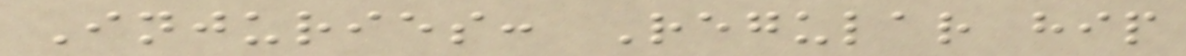Injuries: Regular hip
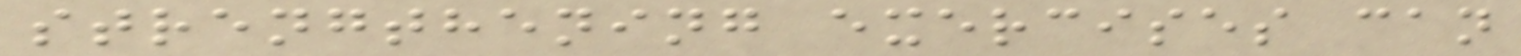strengthening exercises can
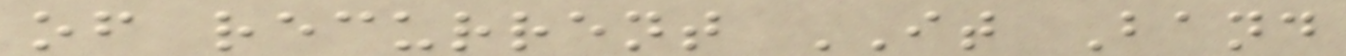of recurrent IT Band
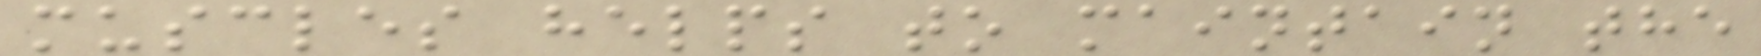muscles helps to maintain the
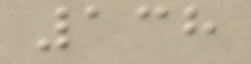138
